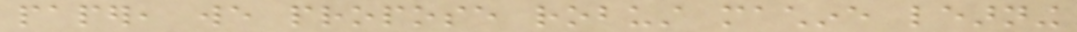paper, we propose robust machine learning
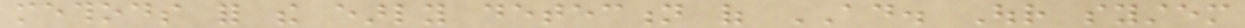methods for the early detection of AD. Our system
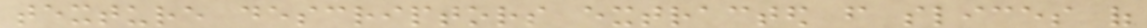texture descriptors extracted from slices of
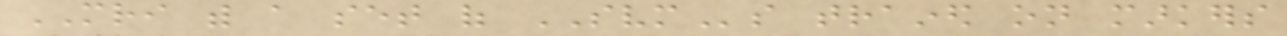MRI with a set of SVMs trained on markers
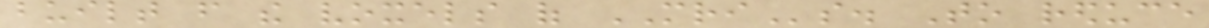built from the voxels of MRIs. To reduce
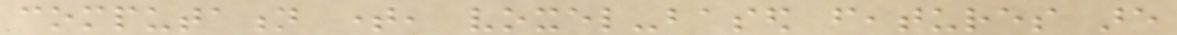computation time, voxel-based features are
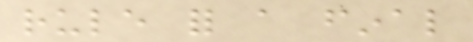rule for a final
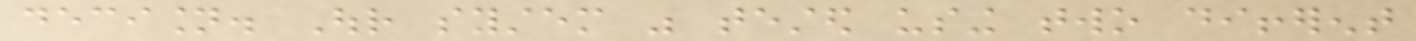decision. Our system was tested using two different
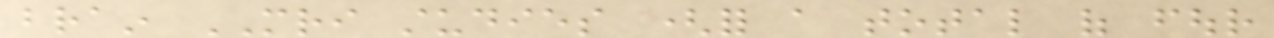brain MRI studies (for a total of four
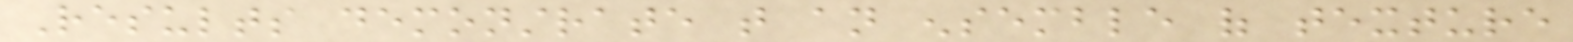Results demonstrate that an ensemble of texture
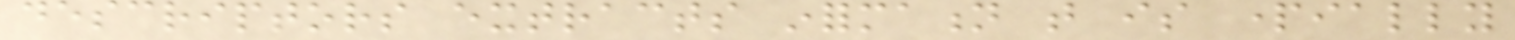descriptors extracts information that is partially
